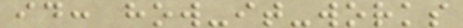id: how-it-works
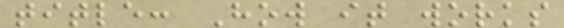title: How it works
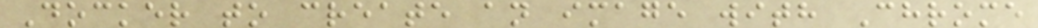Docker to create an image with Chrome
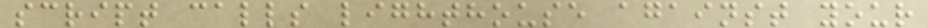script calls lighthouse against your
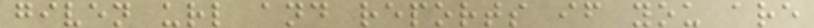given url and reports if you are
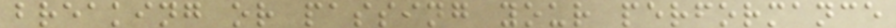breaking or passing your performance
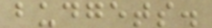budgets.
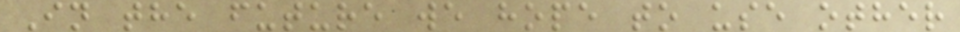In the future we hope to use other
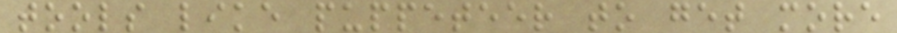tools like puppeteer to get more
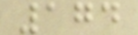174
